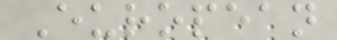European
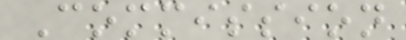Commission
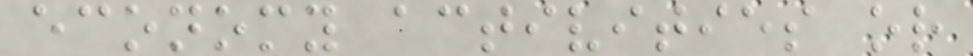economy activities or
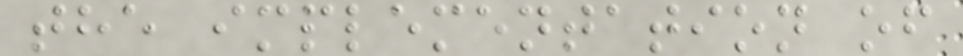the implementation of
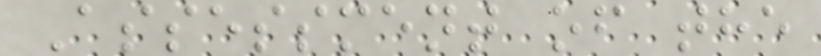Assessment of the
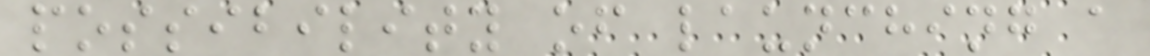possibility of launching a
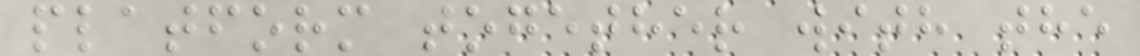platform together with the
